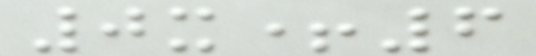0x+6
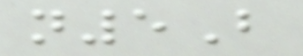n5B
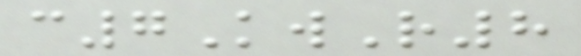c7KwR8
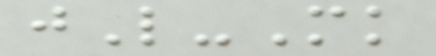jL-Mk
